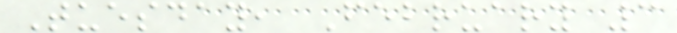Tuesday, February 3
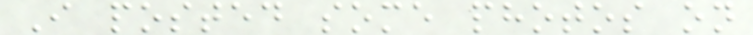I posted some photos on
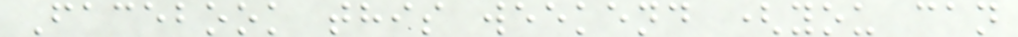Facebook this weekend (you can
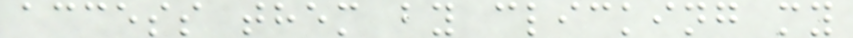access them by clicking my
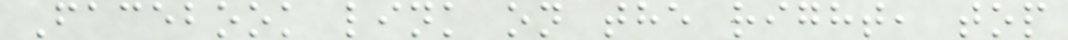Facebook link on the right, top
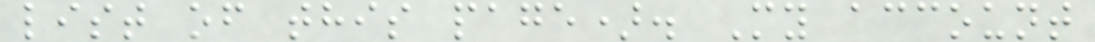list of this page). My account
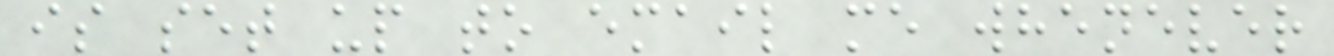is set up to email me whenever
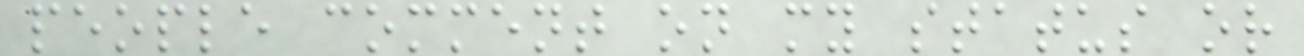people comment on my status or
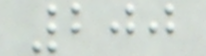200
